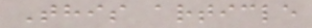This article
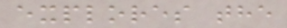explores the
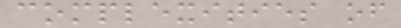complexities of
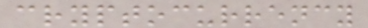cryptocurrency
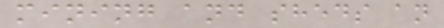mining and sheds an
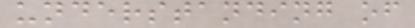understanding of
